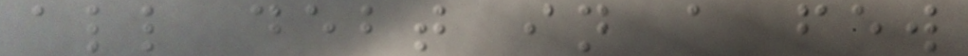all debt in a few
